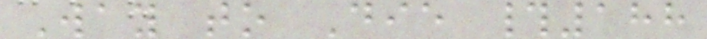Way to Die #188
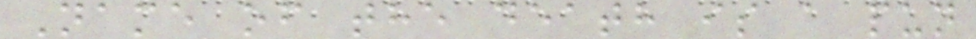Name of the death is a pun
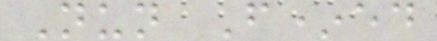Nun F*ed
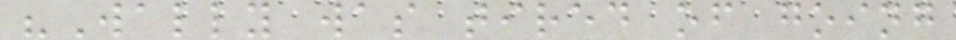"Wally was tired of going
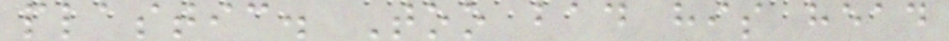plastic. Too bad his head
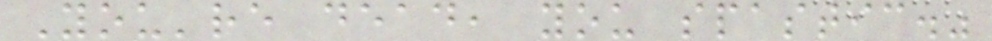You're dead, you spastic."
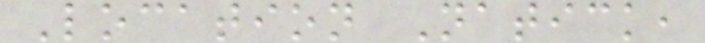Location Natick,
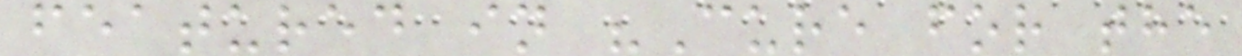featured in "Cure for the
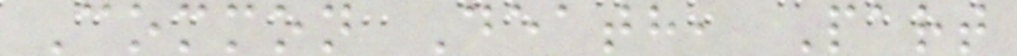Common Death, Part
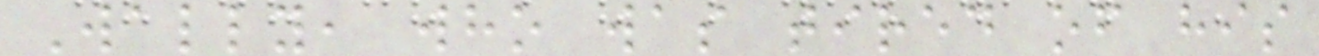Wally, who was tired of his
